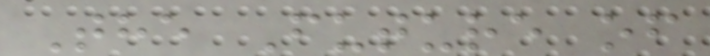The Future of
